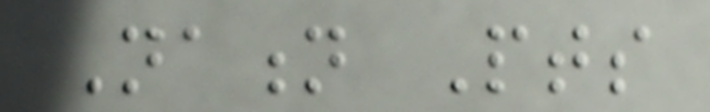Nation Pts
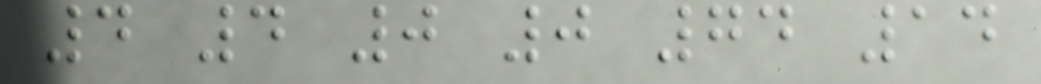4 4 0 0 74 14
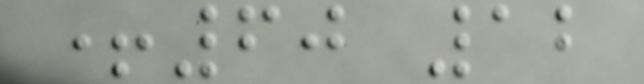+60 12
